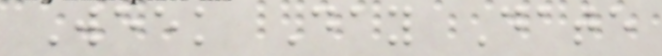Week Day Date
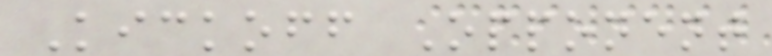Kickoff Opponent
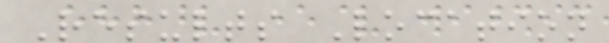Results Location
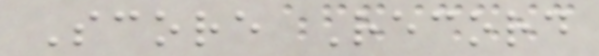Score Record
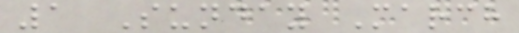1 Sunday March
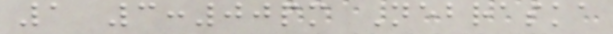1 3:00pm Nebraska
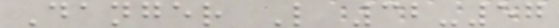Danger L 32-57
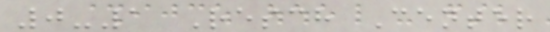0-1 Resch Center
